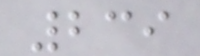239
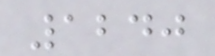1240
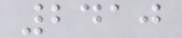2410
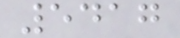5417
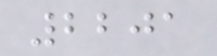2201
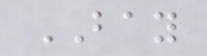BAY
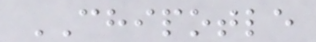CHIPOTLE
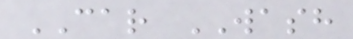CAR WASH
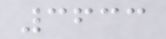3633
